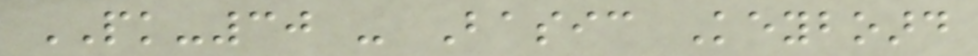PK-30 - Basic Keyboard
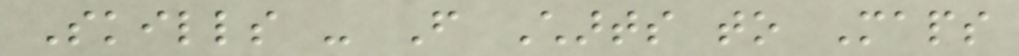Skills - From Charts to Maps
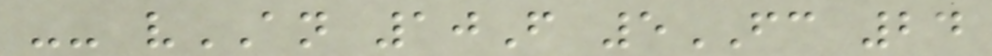-- vAN 10F 5FC 24
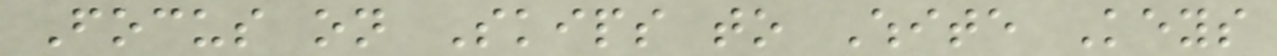Focus on Skips to White Keys
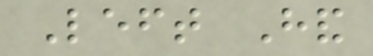Left Hand
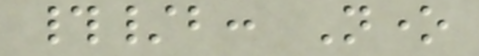#/b: None
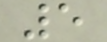5
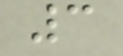3
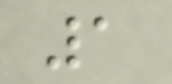1
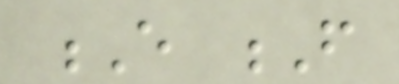E F
